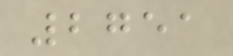2751
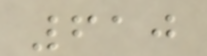610
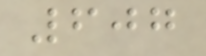607
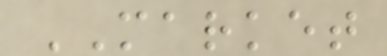MARKET
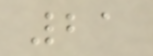21
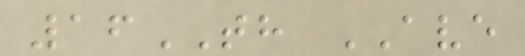16TH AVE
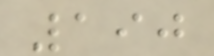190
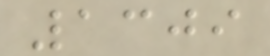1309
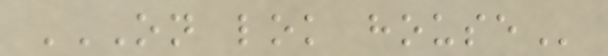ON LOK HOUSE
